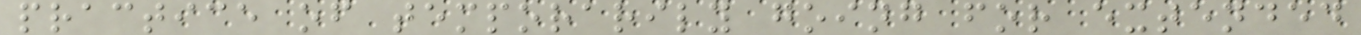practice of temporarily going for extended
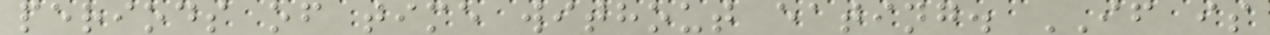periods of time without eating. IF is
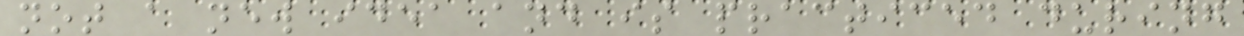not a new idea and is practiced during
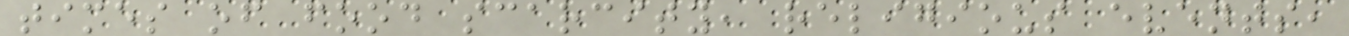times of food scarcity, religious events,
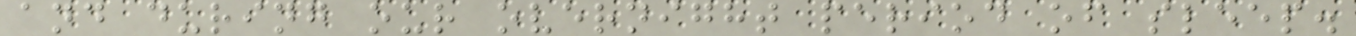and during our overnight period of sleep.
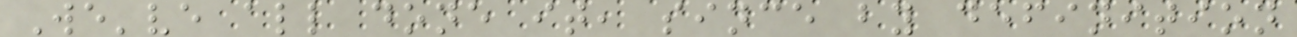We've all done it, since by definition
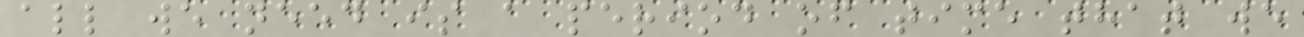all we need is a period of time that we
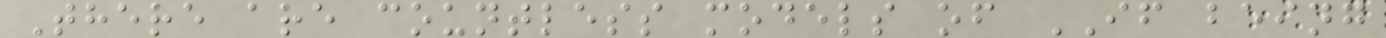There are countless models of IF being
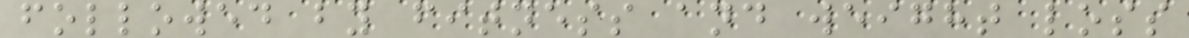followed by fitness and weight loss
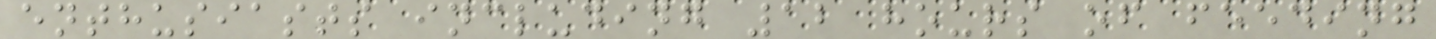enthusiasts including 12 hours of feeding
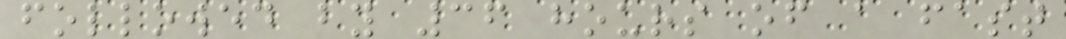followed by 36 hours of a fast
